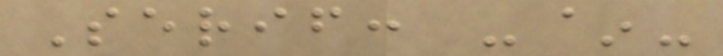Serif: -~-
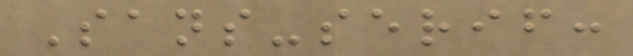Sans-serif:
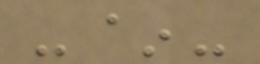-~-
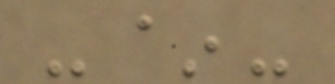-~-
